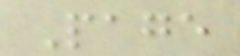Page
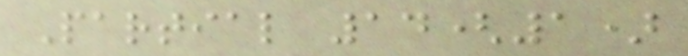Partial 14(1)
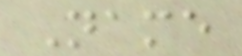Name
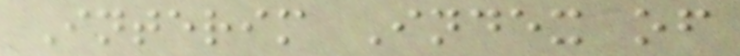Interim Index of
